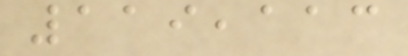119,113
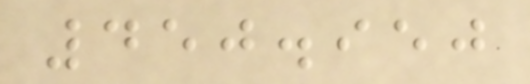450.950
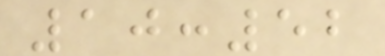10:52
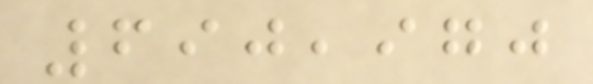690,970
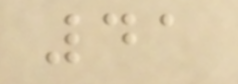41
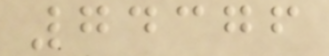74376
